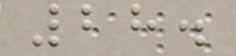28.
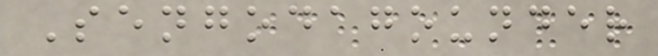Sengodagounder
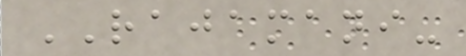RAJAMANI-
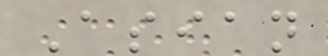Asian
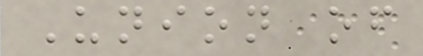Union of
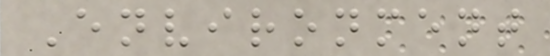Environment
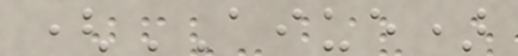(AIUE)
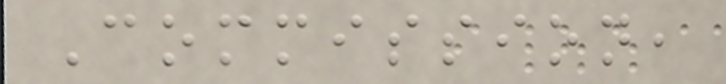Commission,
